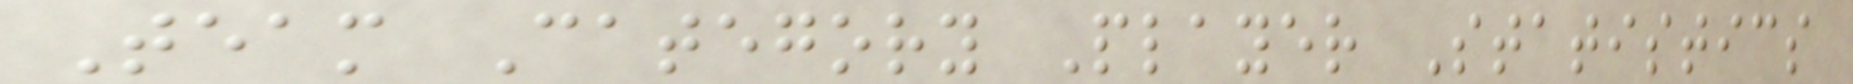Team Category Player Statistics
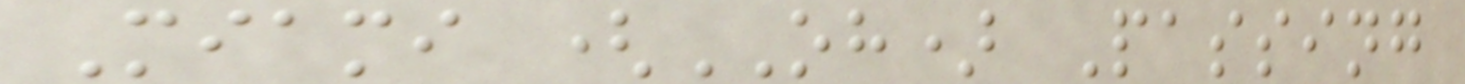Miami (OH) Passing
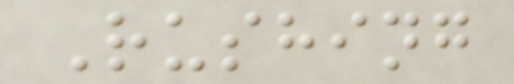Rushing
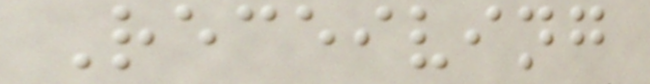Receiving
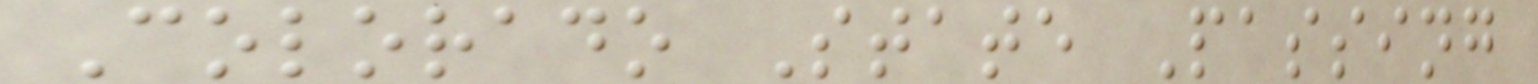Colorado State Passing
